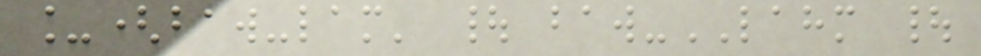_(baw-lam' | baw-LAHM |
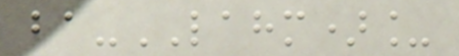ba-LAHM)_
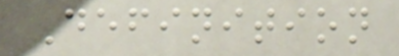Definition
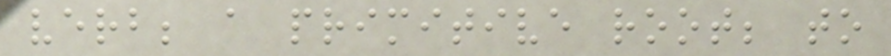verb; a primitive root; to
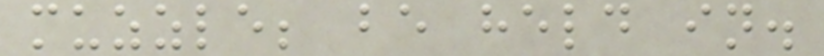muzzle; be held in.
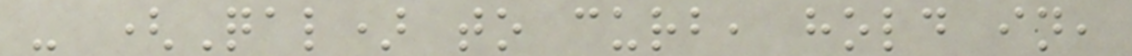- (Qal) to curb, hold in,
